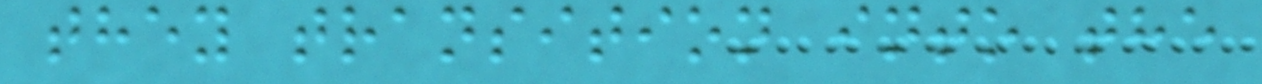they transition into the
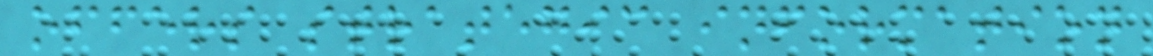offers strategic information
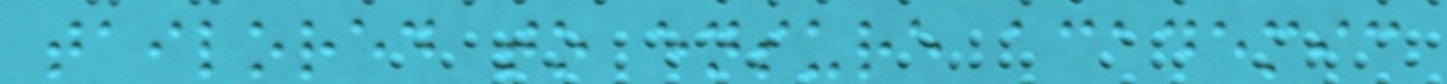tailored to ensure academic
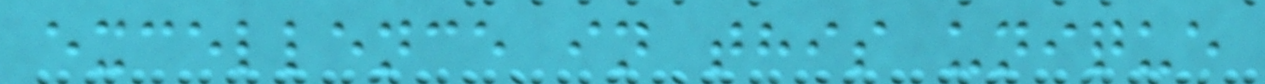excellence in this unique
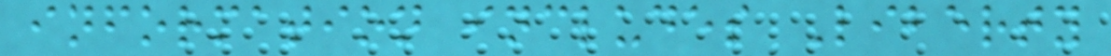information includes Liberty
